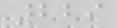229
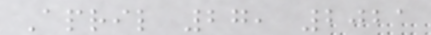April 27, 2021
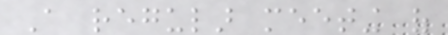A regular meeting of
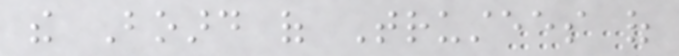the Board of Trustees of
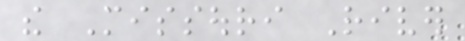the Missouri River
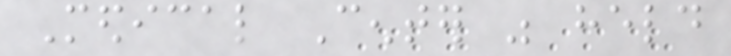Medical Center was held
